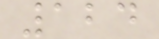124
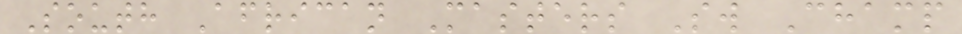South African Masters Sw Champ
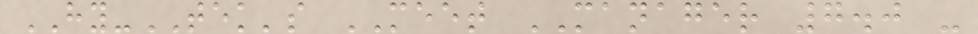HY-TEK's MEET MANAGER 7.0 -
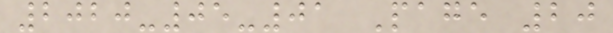2020-05-01 Page 20
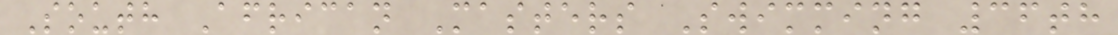South African Masters Swimming 36th
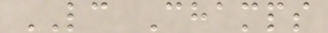LC Champs
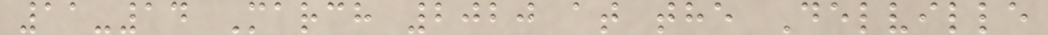11-14 March 2020 at the Delville
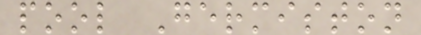pool Germiston
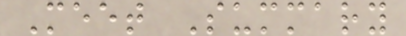Meet Summary
